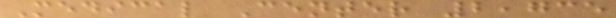Medical Center 2,735
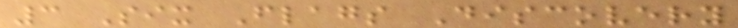3 Six Flags Discovery
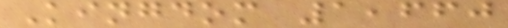Kingdom 1,660
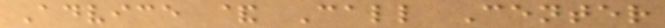Advice & Call Center
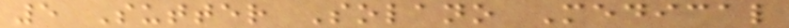5 Sutter Solano Medical
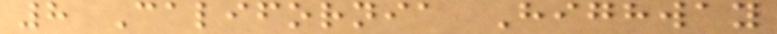8 California Highway
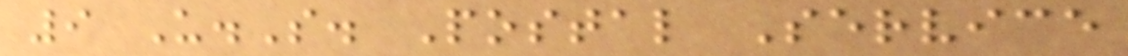9 U.S. Postal Service
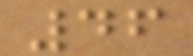46
